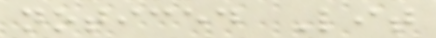noticed Lit
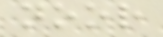noor
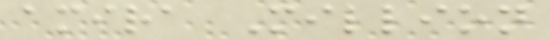amira Million
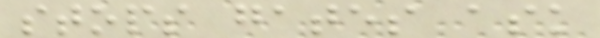stops gates ask
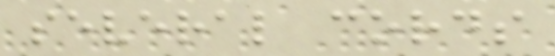several cords
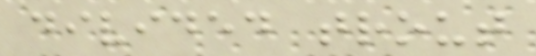divided trout
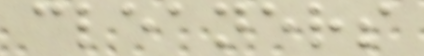cleaners
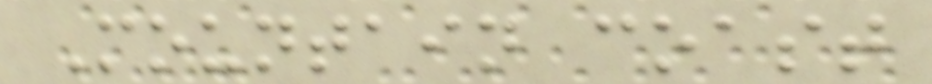Mountain coast
